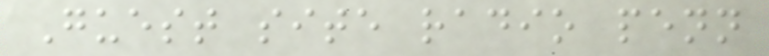Guest site radio penn
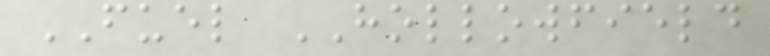FUEL HOLLOWFIELD
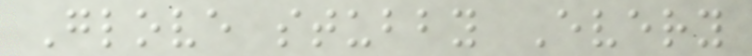Glove stubby Every
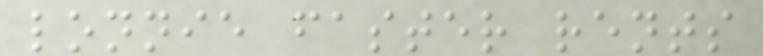lonnie faster rents
